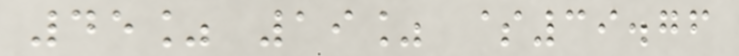45% 19% $39.76
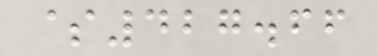$427.66
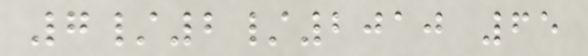7/2/2010 65
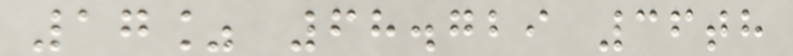17% 68.729 36th
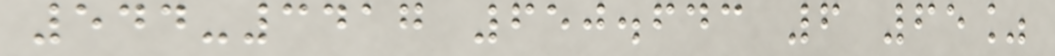544-3417 650.643 6 65%
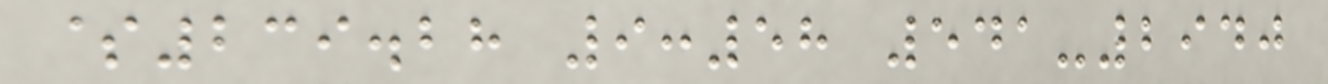$239.28 9:58 541-2940
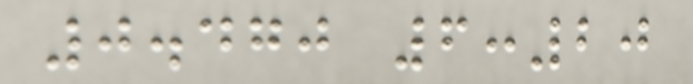0.470 6:20
